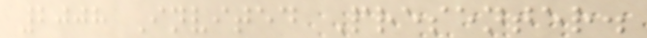2008 Invited Presenter.
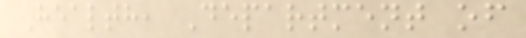Health, Department of
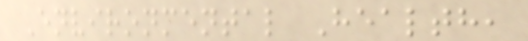Environmental Health,
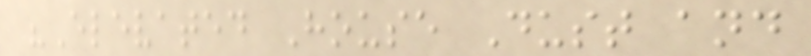"Elevated House Dust and
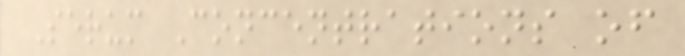Serum Concentrations of
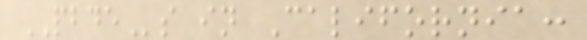PBDEs in California:
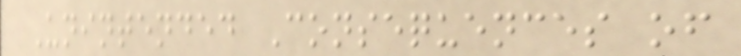Unintended Consequences of
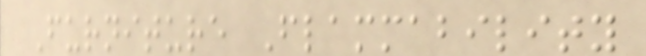Furniture Flammability
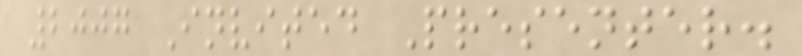2007 Invited Presenter.
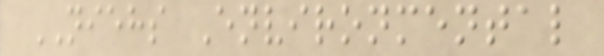NIEHS Environmental
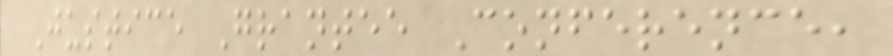Justice Grantee Conference,
